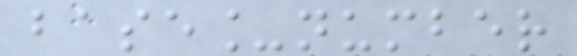base_number
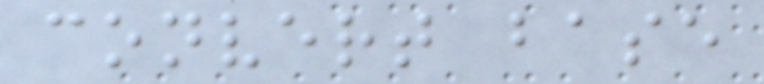convert base
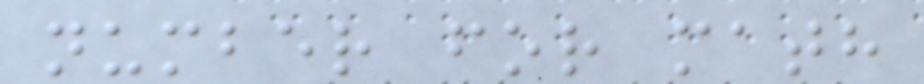number for math
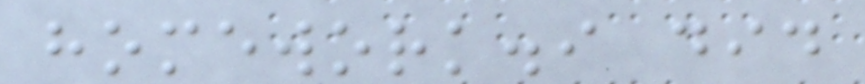homework.i did
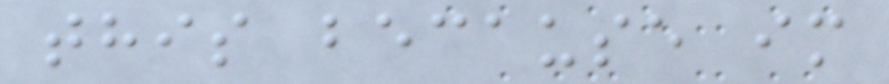this because im
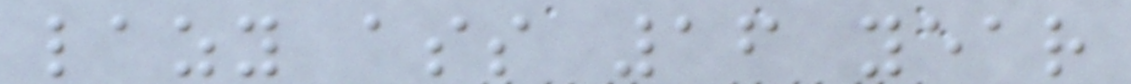lazy ass 16 year
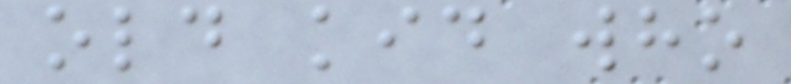old kid who
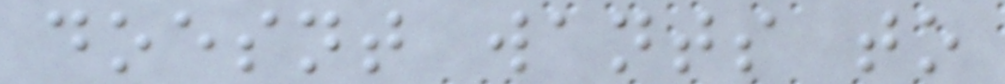doesnt wants to
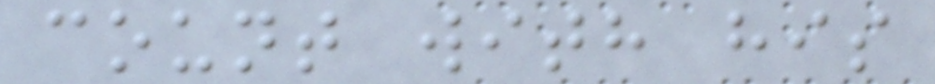count with his
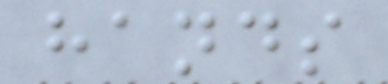hands
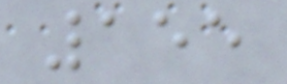155
